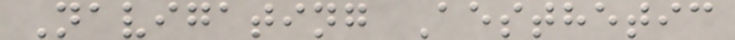Navigating Aesthetic
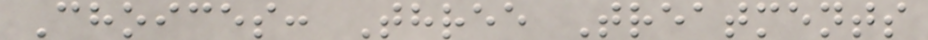Choices: Three Treatments
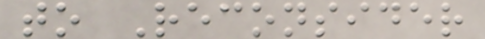to Reconsider
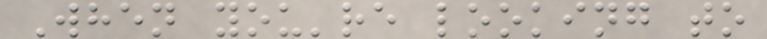When you're looking to
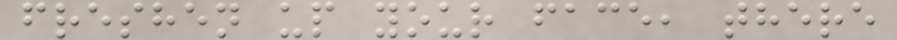freshen up your face, there
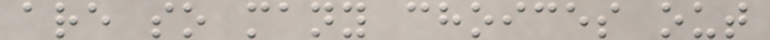are so many choices out
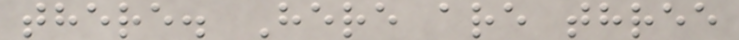there. Here are three
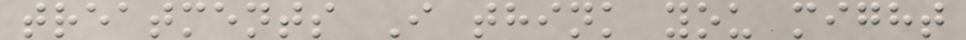treatments I think you might
